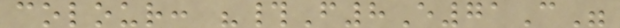colour: "#F8E71C"
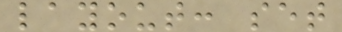layout: set
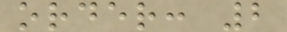order: 2
